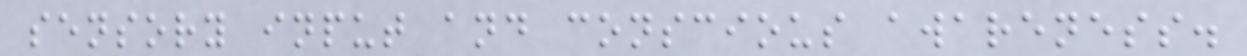sensory input and conscious awareness.
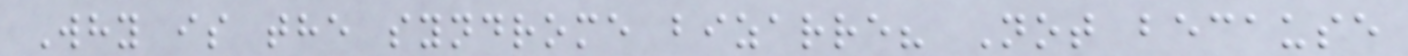Why is the syndrome bizarre? Not because
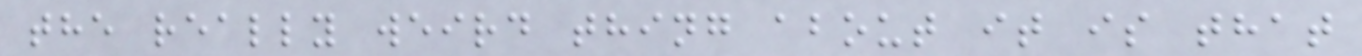the really weird thing about it is that
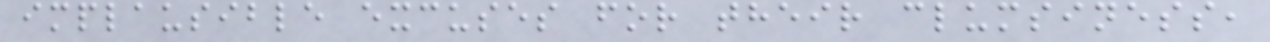implausible excuses for their clumsiness,
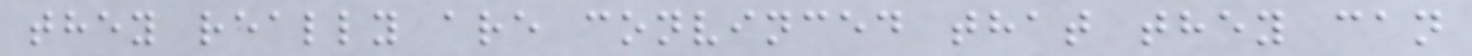they really are convinced that they can
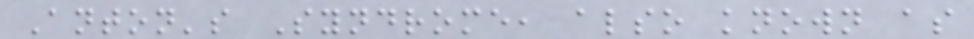Anton's Syndrome, also known as
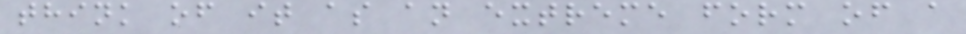think of it as an extreme form of a
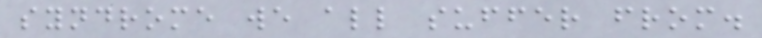syndrome we all suffer from.
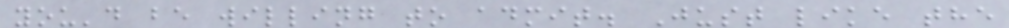you'd be willing to admit. Just like the
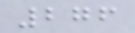276
